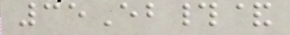35Eb#&
